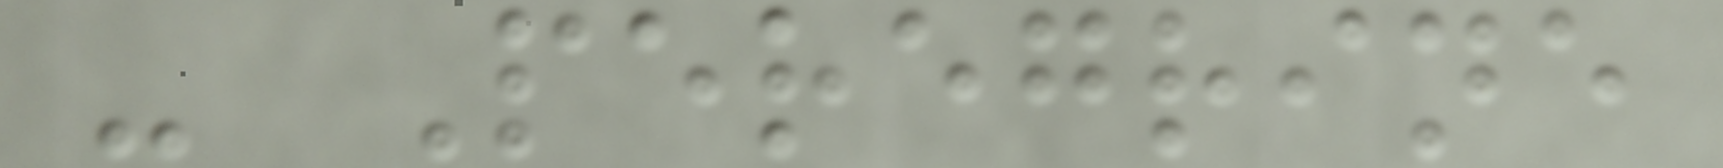- Peregrine
